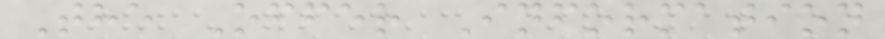The Offer Information
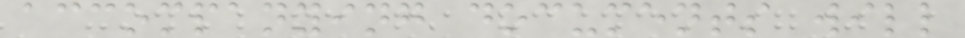accompanying documents will
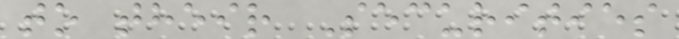to their Securities
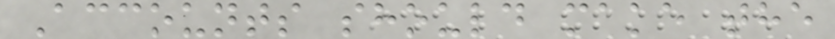Accounts should make the
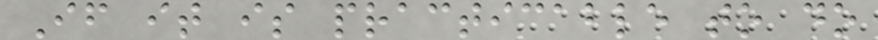If it is practicable to do
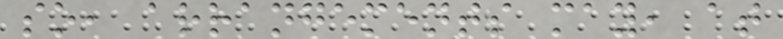so, arrangements may, at
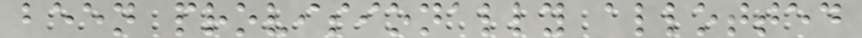been provisionally allotted
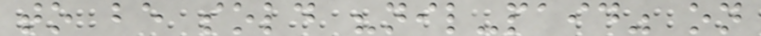to be sold "nil-paid" on
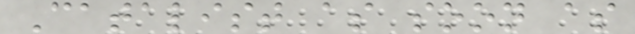Catalist as soon as
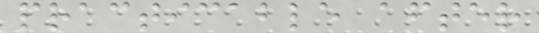practicable after
